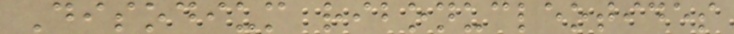Disodium ribonucleotides
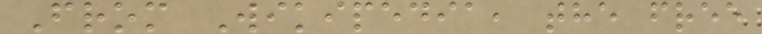From Wikipedia, the free
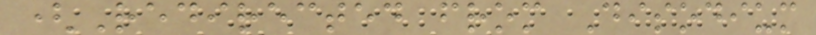(Redirected from Disodium
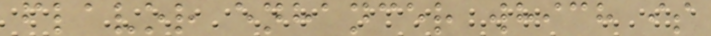flavor enhancer which is
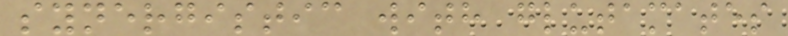synergistic with glutamates
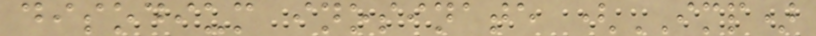disodium inosinate (IMP)
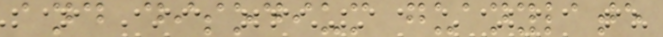and disodium guanylate
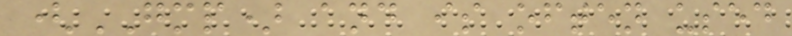(GMP) and is often used
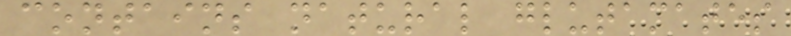contains natural glutamates
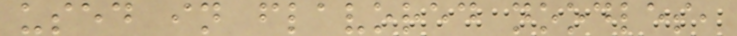used in flavored noodles,
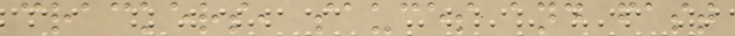crackers, sauces and fast
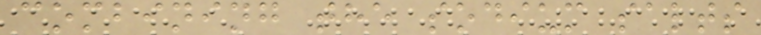combining the sodium salts
